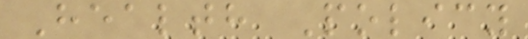Health Policy
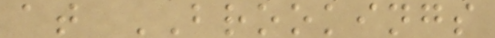at BROOKINGS
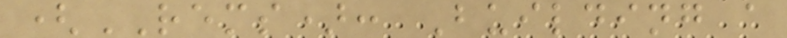(REMS): Building a
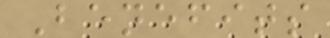Benefits
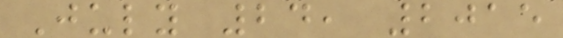July 24, 2015
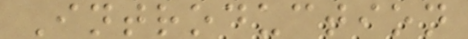Introduction
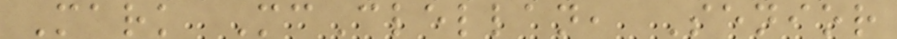Mark McClellan, Senior
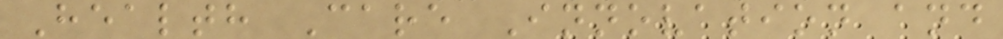Health Care Innovation and
